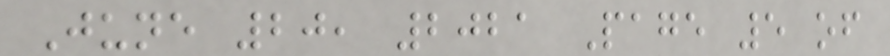June 20, 2021 Page 5 of
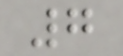7
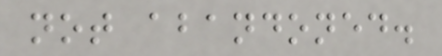not abandoned.
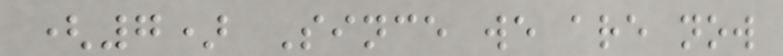(7) Since we are now
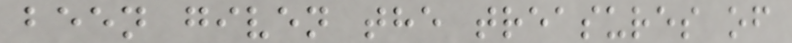been given the treasures of
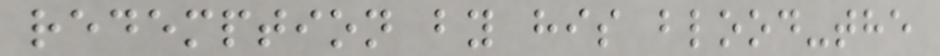redemption by his blood-the
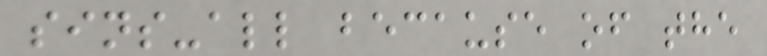sins-all because of the
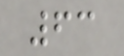63
